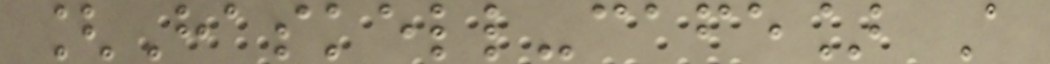[Haskell-cafe] A
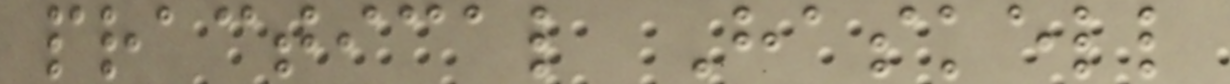practical Haskell
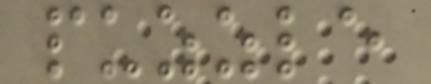puzzle
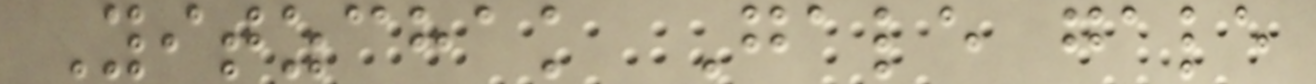Yitzchak Gale gale
